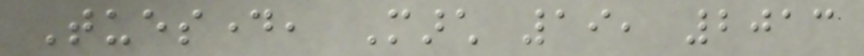Tuesday, March 19, 2013
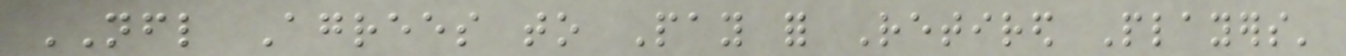NFL Agrees to Pay for Retired Players'
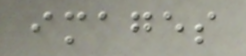images
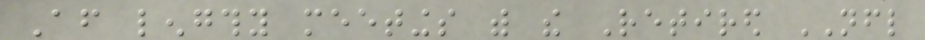After lengthy meetings with the Retired NFL
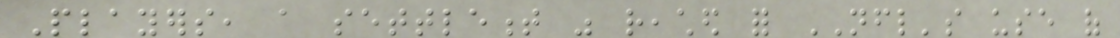Players, a settlement was reached for NFL's use of
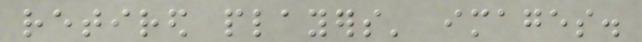retired players' images.
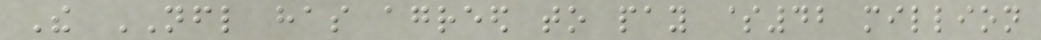The NFL has agreed to pay $42 million
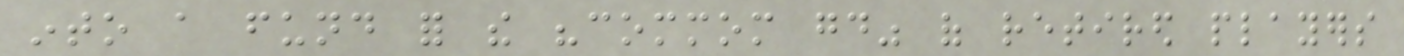into a fund for the "commom good" of retired players
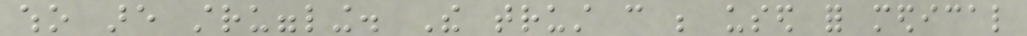who are struggling. The trust can be used for medical
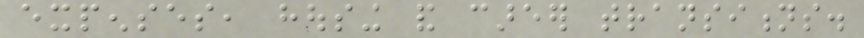expenses, housing and career transitions.
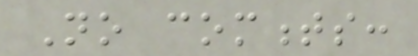No comments:
